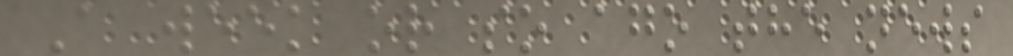A week or so ago the news
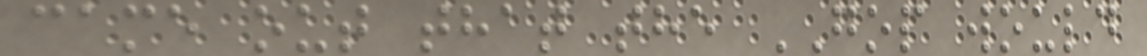came out that the GOP would
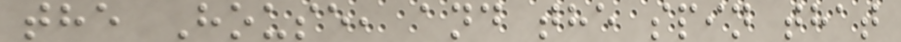the House, and the spin that
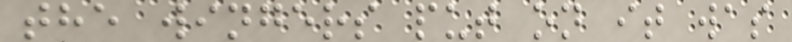the wingers put on it was
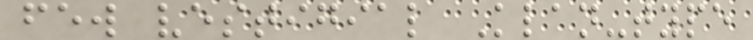few vestigial Klan-type
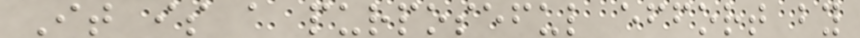It is a purposeful effort by
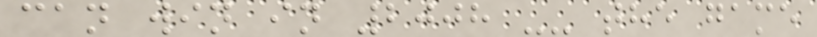can win in 2008 -- the game
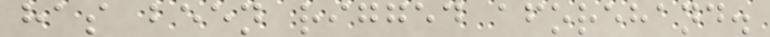has been rigged aforehand.
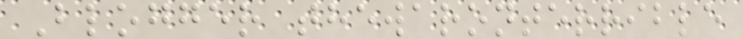Blogger thewaronterrible
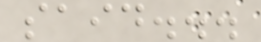said...
